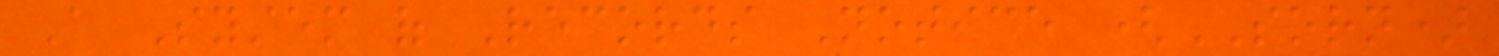A System of Records Notice (SORN)
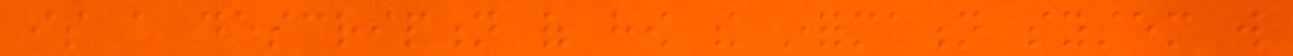is a description of how the information system will
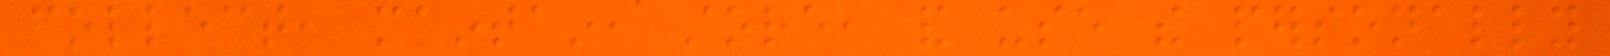collect, maintain, store, and use the personally
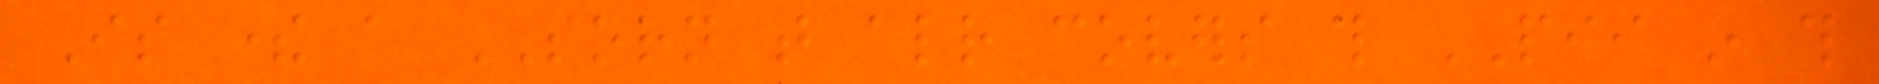Is there a SORN that already covers this PII in this
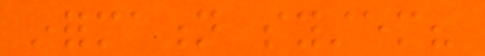information system?
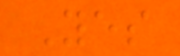Yes
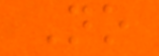No
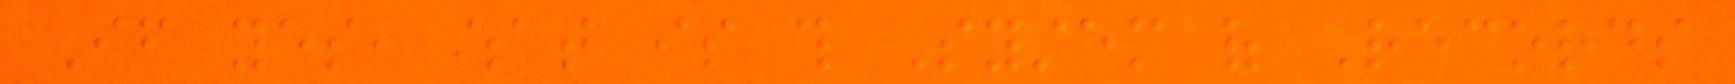If yes, what is this System of Records
